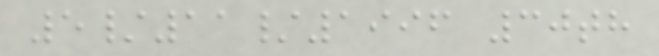5/11/1996 30th
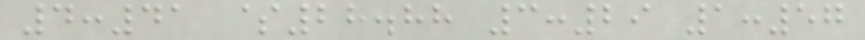4:41 $28.88 3:29 1:57
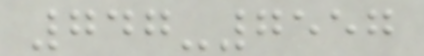747-7557
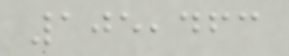105,463
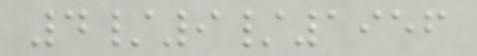4/9/1956
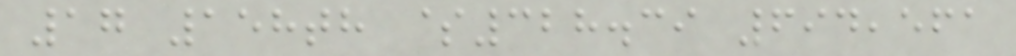17 158th $328.39 694,561
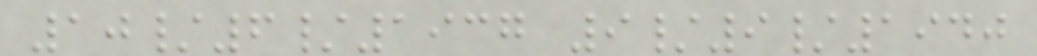10/6/1937 9/9/1940
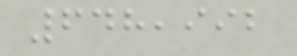648,992
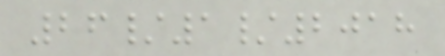26/1/2018
